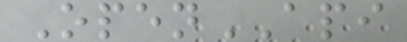OpenAPI
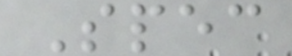Spec
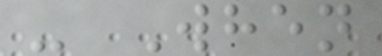- When
